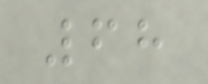68
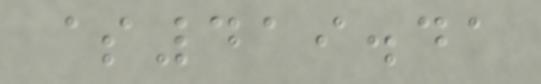$419.41
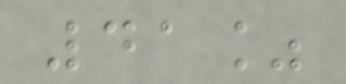41%
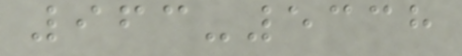963-5338
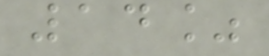14%
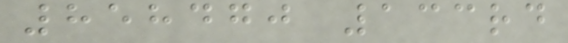858470 133rd
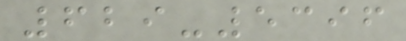629-5396
